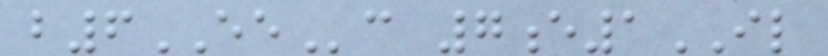b6EEc 7e1IL
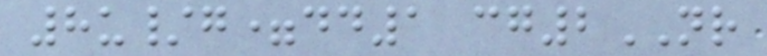8u/g=dd1 cg2NR
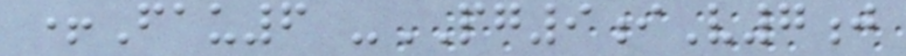+Fau6 -PG9iV7j
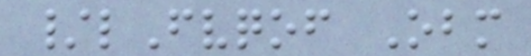/lFvqof Obm
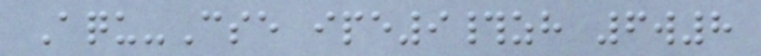Aqu-Cse ipe9#zh 6w8
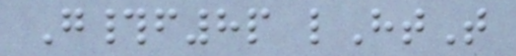G#f8p lHtT
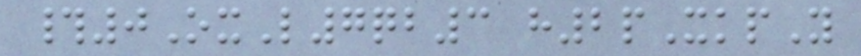#0OxL7qb3 h2pXkpY
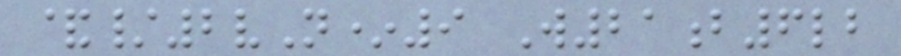&/2vN*9 W21b6lb
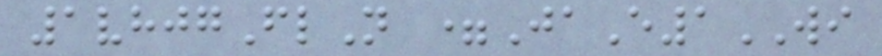1vhjgFlN =JaE1WI
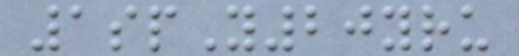1spY20yru
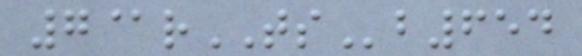7@rTSb654
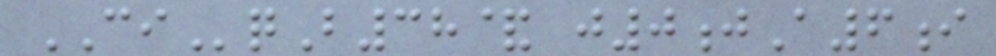CIqB38& j0jA6i
